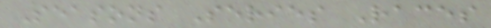Seasons Series Races
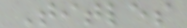Titles
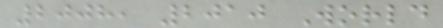2008, 2010 World
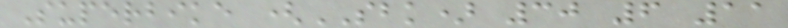Superbike (SBK) 30 6 11
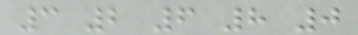3 2 6 8 0
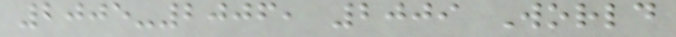2005-2006, 2009 World
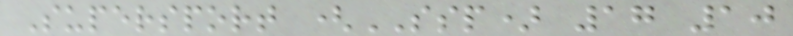Supersport (SSP) 17 10
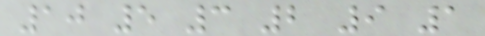10 5 3 2 9 1
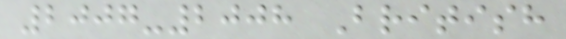2007-2008 British
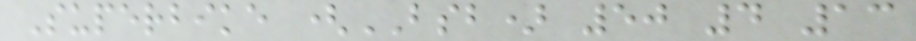Superbike (BSB) 50 4 13
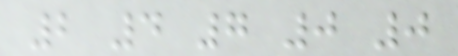2 4 7 0 0
